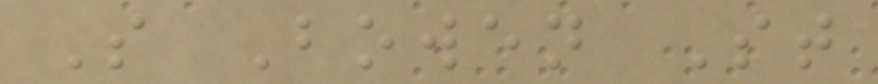S Bowen St
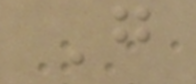G
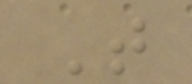T
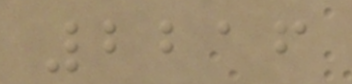2216
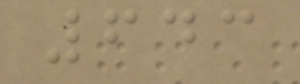643
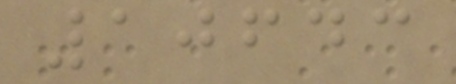10643
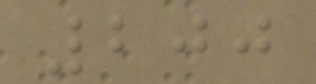200
